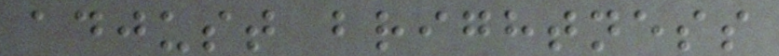adjust brightness
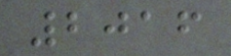2016
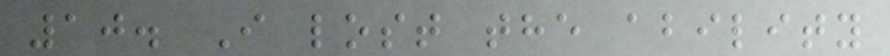10. I lost the ability
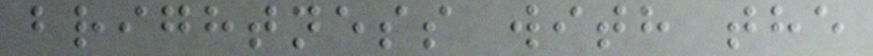brightness with the
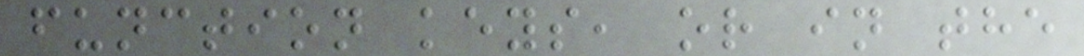function keys, or in the
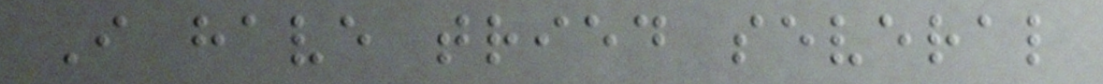I have tried several
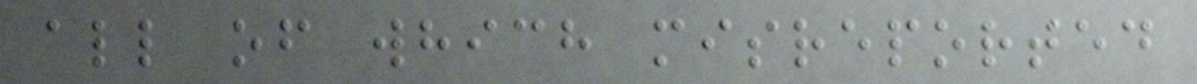all of which misreported
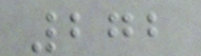272
